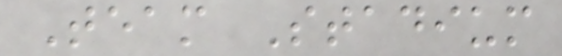Team Stadium
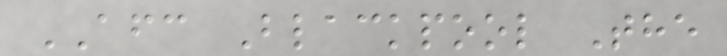AFC Blackpool The
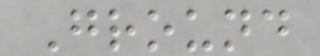Ground
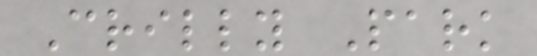Crilly Park
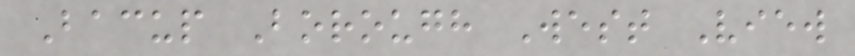Bacup Borough West View
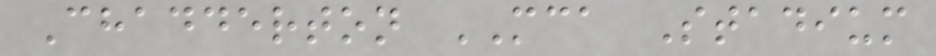Chadderton MCA Stadium
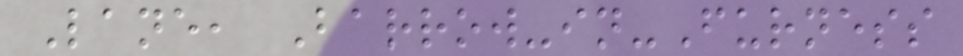Lane, Barrow-in-Furness
